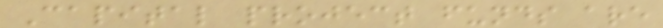Capital project funds are
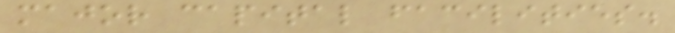major capital facilities.
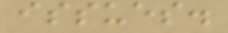issues.
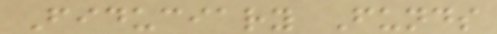Fiduciary Funds
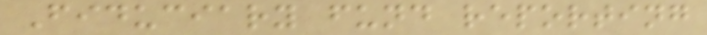Fiduciary fund reporting
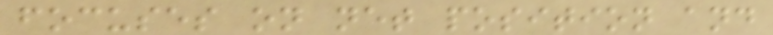focuses on net position and
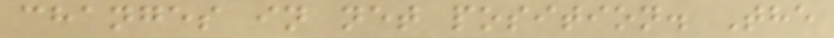changes in net position. The
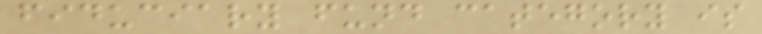fiduciary fund category is
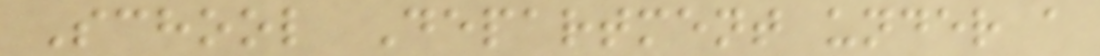School Department under a
